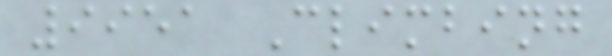9951 Climbing
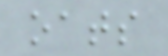oats
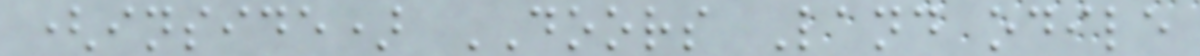(inside) DOORS Land odile
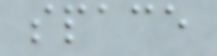space
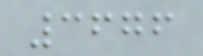3676
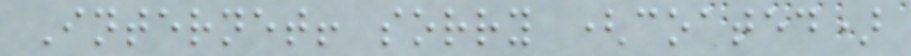Internet! sorry (coated)
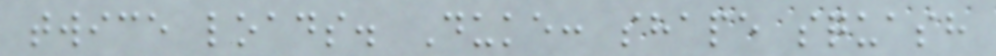twice loads. Duke: shape squash
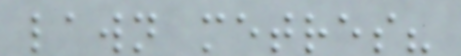lawn metres?
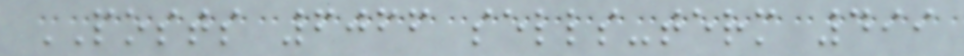POSTS 6066 sells-term 499
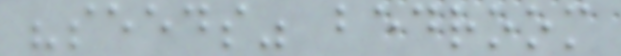"seeds" bedroom
